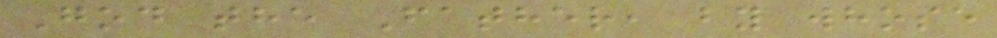God the Father, by whose
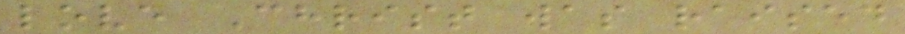love Christ was raised
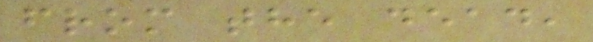from the dead,
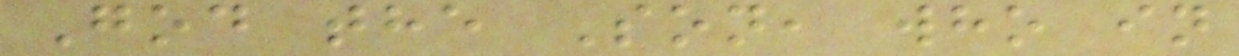God the Son, who in
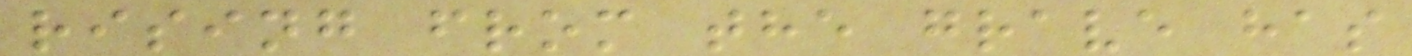rising from the grave has
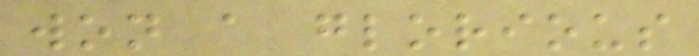won a glorious
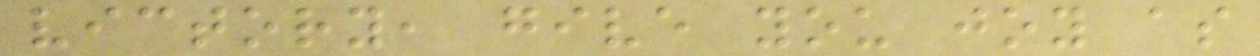victory, give you joy as
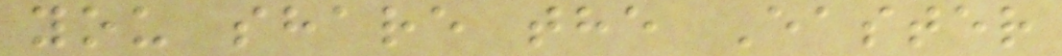you share the Easter
